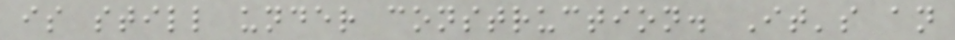is still under construction. It's an
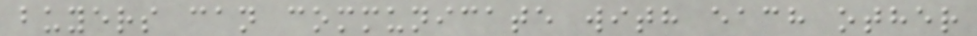buyers can communicate with each other
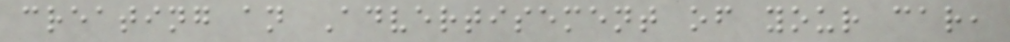creating an Advertisement of your car,
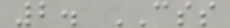2. CSS
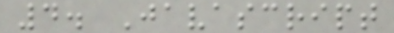4. Javascript
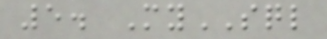5. MySQL
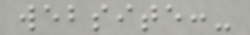website:-
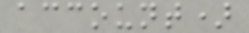account)
